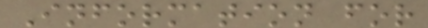Information for
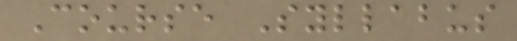Course Syllabus
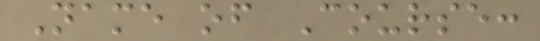Name of Course:
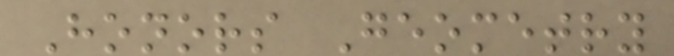Honors Geometry
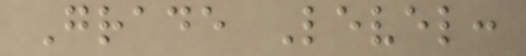Grade Level:
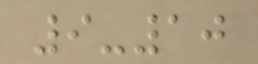9-10
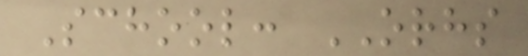School: ORHS
